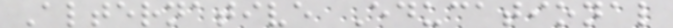Alternative Educational
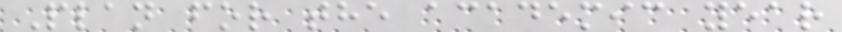Plan for the academic year
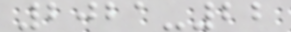2021-22
